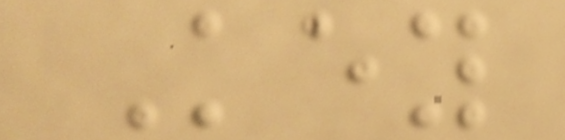Key
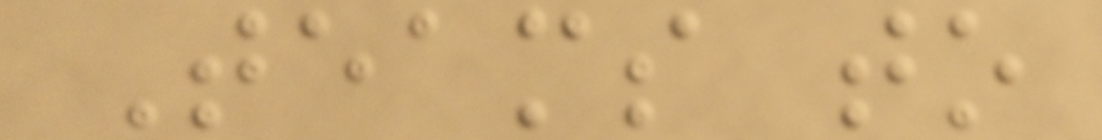Teams to
